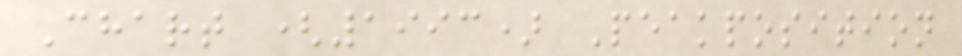Chart (1993) Peakposition
